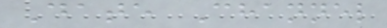Date Channel
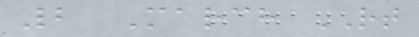2 March RT
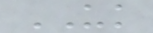UK
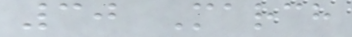30 March
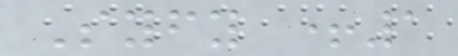Syfy +1
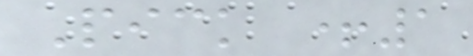Pick +1
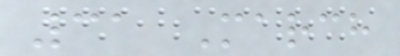31 March
